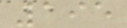195
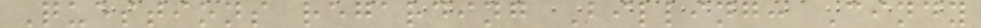Questions regarding Billing: Cindy
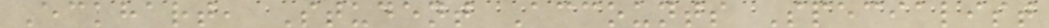Eckhart, Student Accounts Specialist
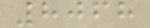8068
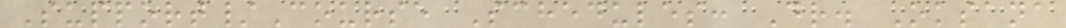Support/Course Schedules: Dr. Oksana
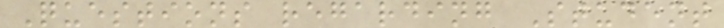Questions regarding Student
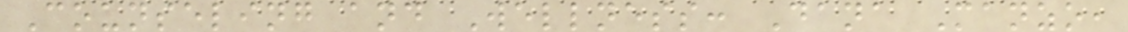Counseling and Wellness: Dana Manzo,
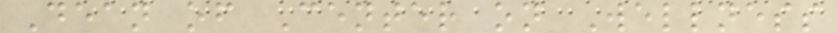Dean of Center on Wellness
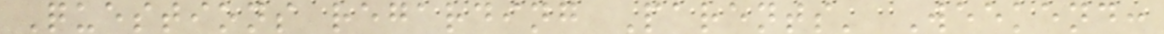Questions regarding Parents' Weekend:
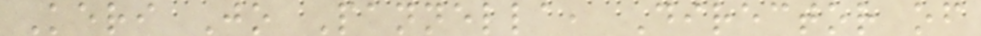Keri Jo Pannella, Director of
